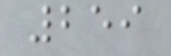259
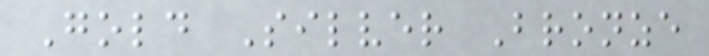Gold Silver Bronze
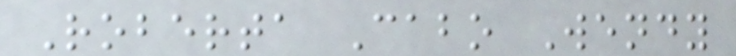Roberta Cabo Wendy
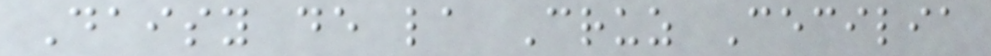Daisy de la Cruz Cecilia
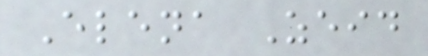Elena Zeid
